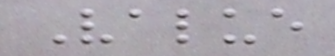Value
